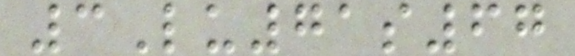3Lu71s67
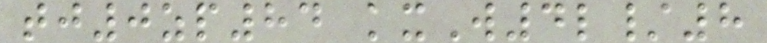tj0zp84 kxW4l/8
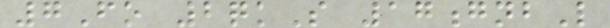7Fo 2qkS 17gnbL
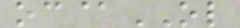oc@OL
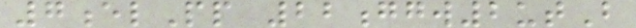7elPp 22ggw2utB
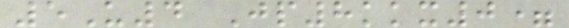5U4 Jp8kkx0=
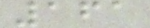161
